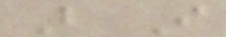B I
